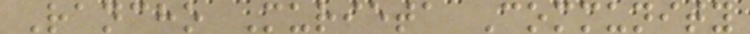Rancho Murieta Community
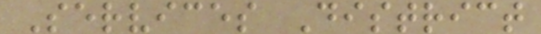Services District
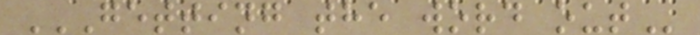GETTING THE WORD OUT
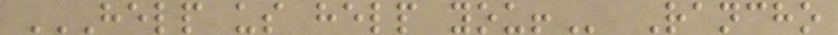HELP US HELP YOU! Rancho
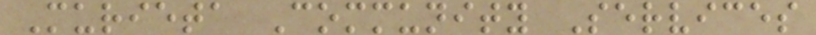Murieta Community Services
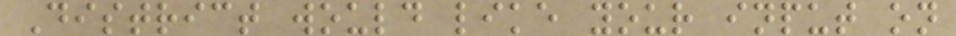District would like your input on
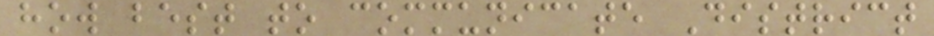how best to communicate District
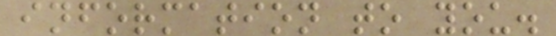information to you.
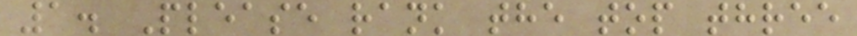1. Please rank the top three
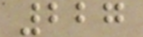227
